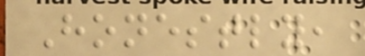Honestly,
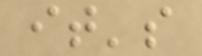it's
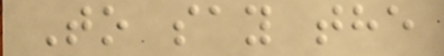To say the
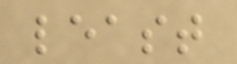least
